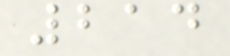214
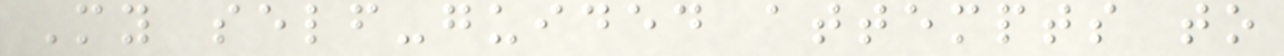My self-guided attempts to
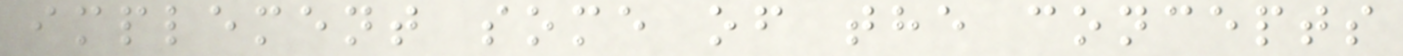implement some of the concepts
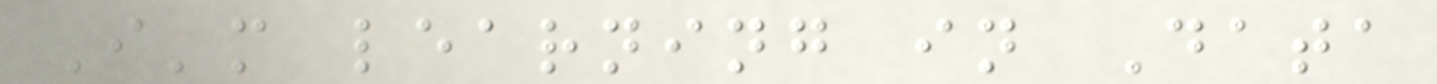I'm learning in Data
